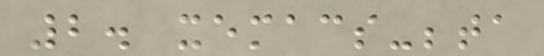2. xemacs-beta
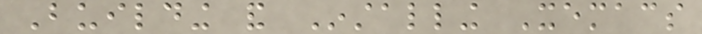Building and Installing Xemacs
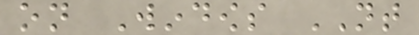on Windows NT
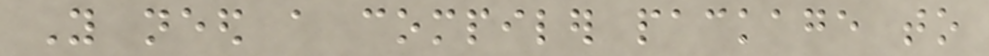You need a compiler package to
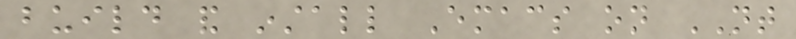build and install Emacs on NT
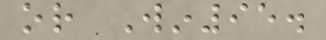or Win95.
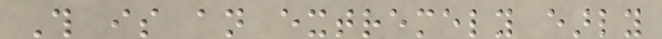This is an extremely early
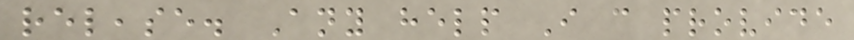release. Any help I can provide
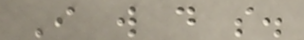I will do so.
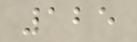125
